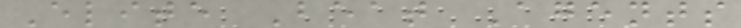Elite Beat Agents
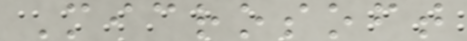Microsoft
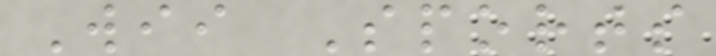Wii Sports
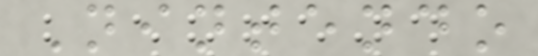Nintendo
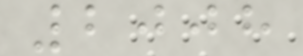2008
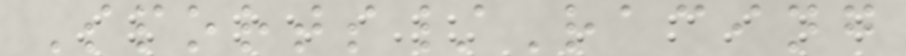Sports/Racing
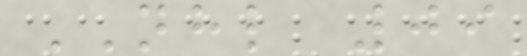NHL 09
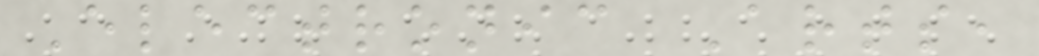Electronic Arts,
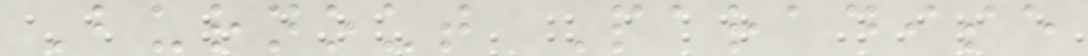Burnout Paradise
